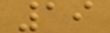19
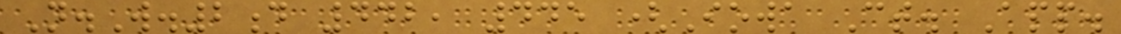N.W.2d 442, 445 (Iowa Ct. App.
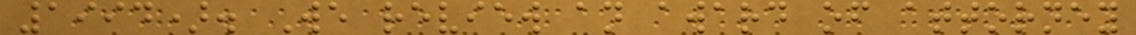1994). We review an award of attorney
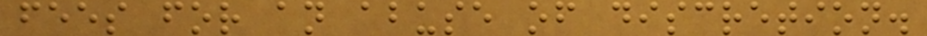fees for an abuse of discretion.
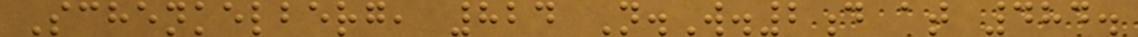Schenkelberg, 824 N.W.2d at 484.
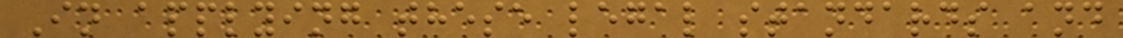In applying these legal standards and
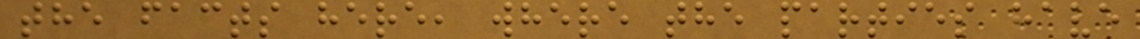the facts here, where the parties have
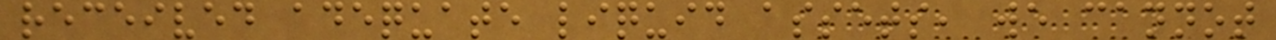received adequate liquid assets, we cannot
